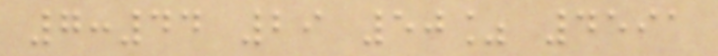7:44 29 50% 4591
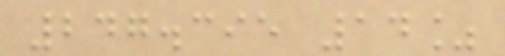247.395 14%
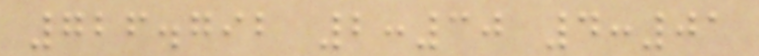726.792 2:30 4:01
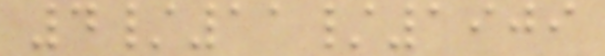4/11/1909
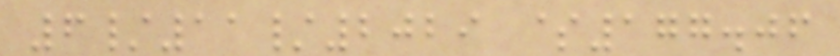6/11/2029 $177.06
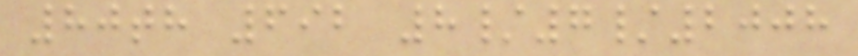80th 692 8/7/2008
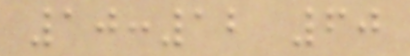10:12 60
